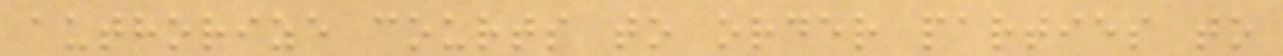authorize courts to order parties to
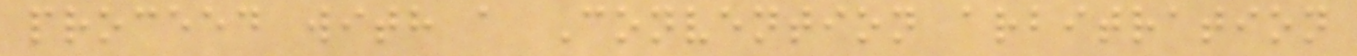proceed with a Convention arbitration
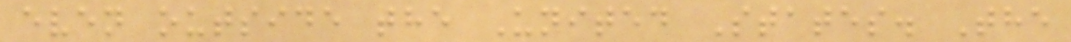even outside the United States. The
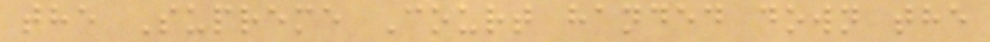the Supreme Court handed down the
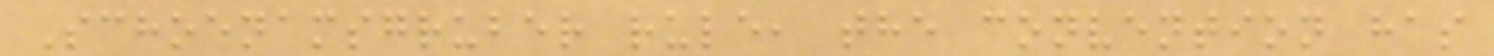Schoenamsgruber rule, the convention has
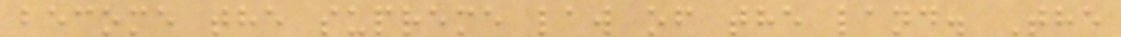become the supreme law of the land. The
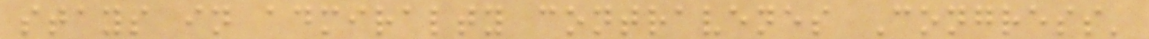stays in admiralty contravenes Congress'
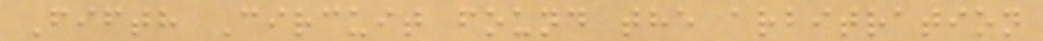Fifth Circuit found the arbitration
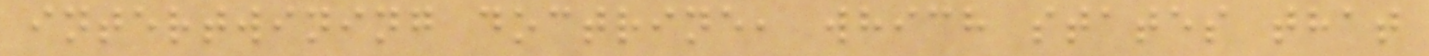intertwining doctrine, which states that
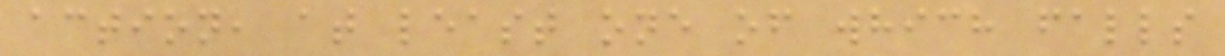action, at least one of which falls
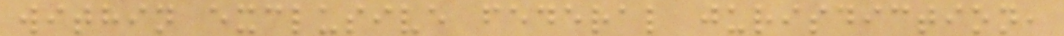within exclusive federal jurisdiction,
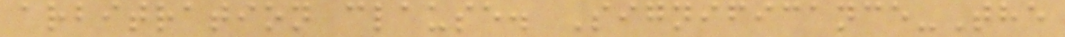arbitration clause. Significance-The
